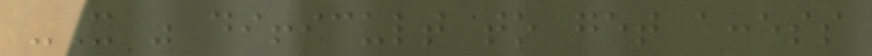-It was difficult to get access
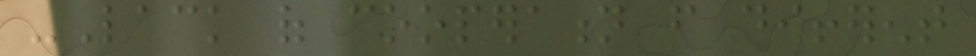-Lack of cooperation from different
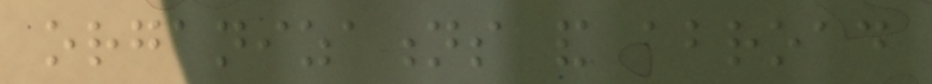organizations and abroad
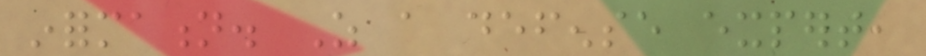information. As a defense expert,
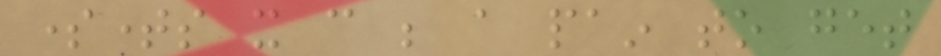sometimes it can be a pain to get
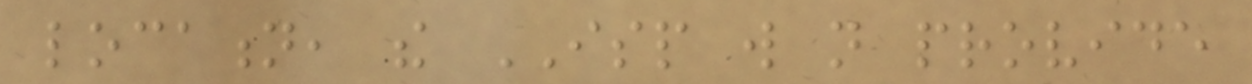location, the ISP will not provide
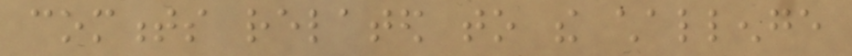comments related to the challenge
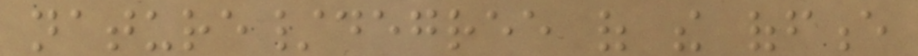nature/degree of the offence
